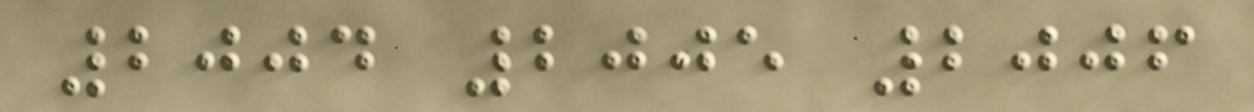2004 2005 2006
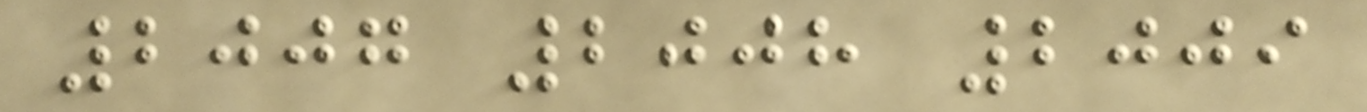2007 2008 2009
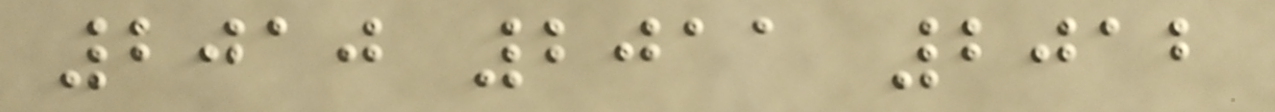2010 2011 2012
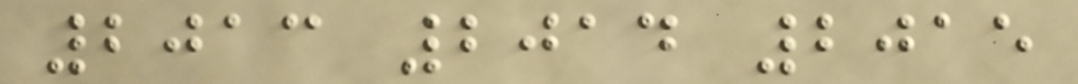2013 2014 2015
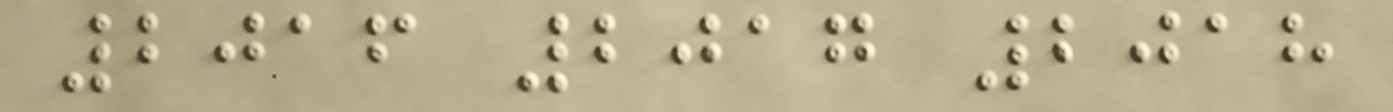2016 2017 2018
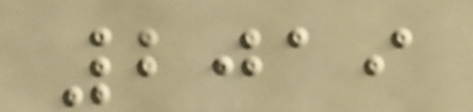2019
